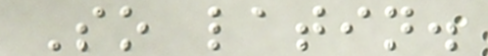So latin.
